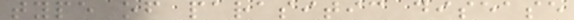type of parasitic disease
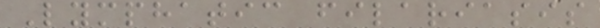Lymphatic filariasis
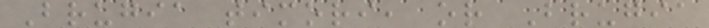Brugia timori, or Brugia
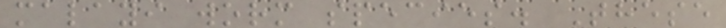malayi worm species. These
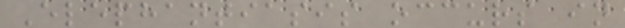Elephantiasis occurs in
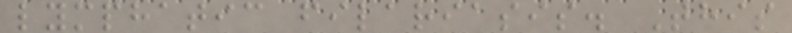lymphatic filariasis. This
